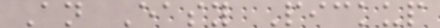An Easy Pickup
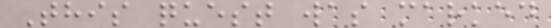This quest was marked
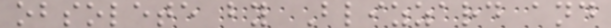obsolete by Blizzard and
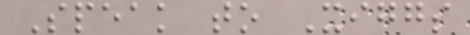Speak to Xiggs
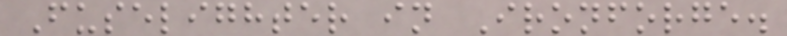Fuselighter in Ironforge.
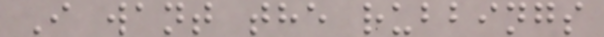I want the rubbings
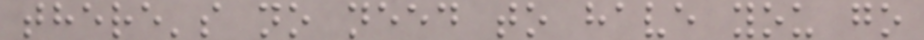there's no need to have you go
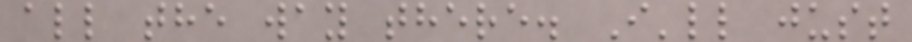all the way there. I'll just
